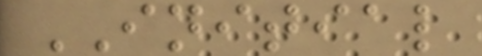INITIAL
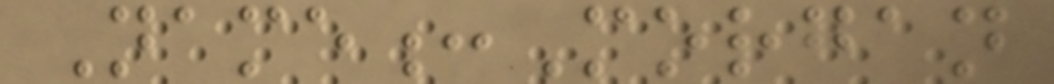Name:Morgan
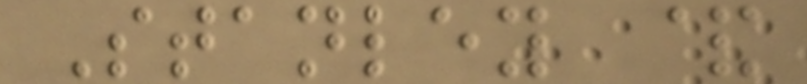Stanley &
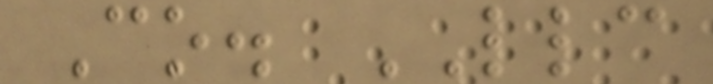Co. LLC
